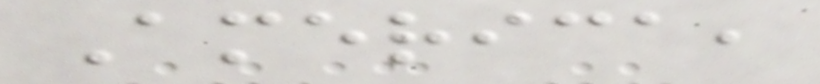America,
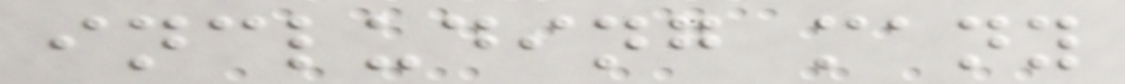including many
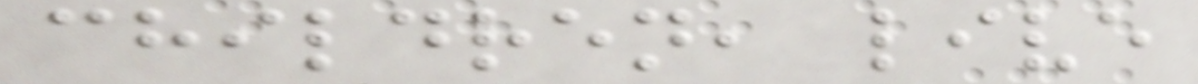children, live
